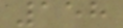158
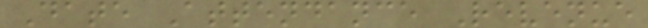Date Attendance Revenue
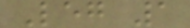Leg 1
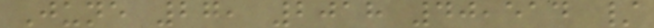June 27, 2018 40,514 /
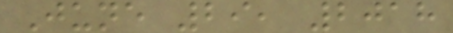June 29, 2018
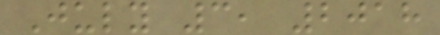July 3, 2018
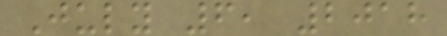July 6, 2018
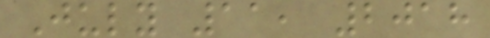July 11, 2018
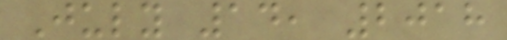July 14, 2018
